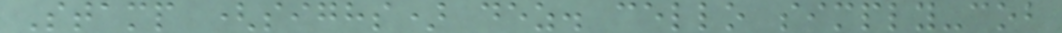Stamp (sighs) dez. cello simply-cob
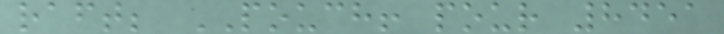raft; POUCH! pour 8451
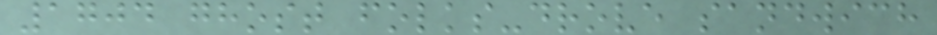1704 ghost folks-drove sandwich
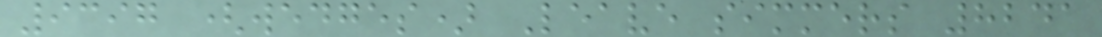9397 (wedges) Leave simmers 8241
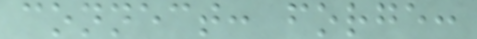connect: forge:
